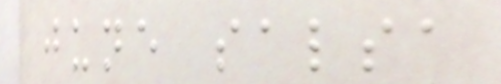june salsa
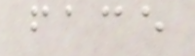face
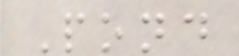Pond
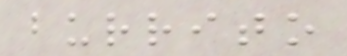burrito
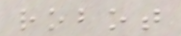robot
